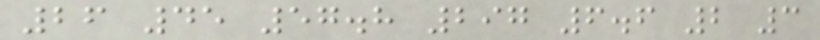26 45 57.8 297 6.6 2 3
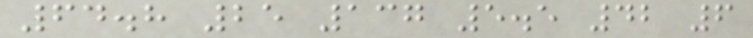64.8 25 137 5.5 42 6
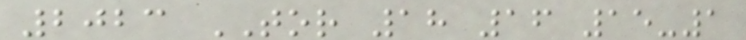2023 TOR 18 16 15-1
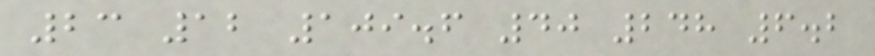23 12 109.6 40 248 6.2
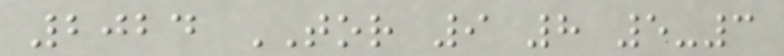2024 TOR 9 8 5-3
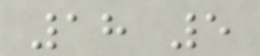18 5
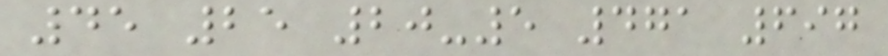45 25 20-5 471 697
